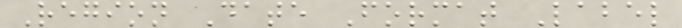Region Date Format Label
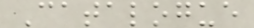Catalogue
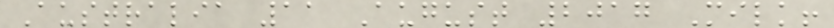Australia 11 August 2017 Milk!
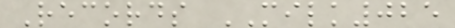Records MILK025
